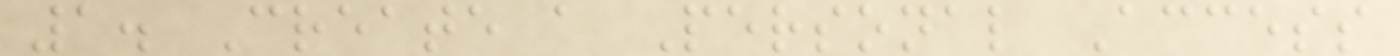1. Create a Personal Access
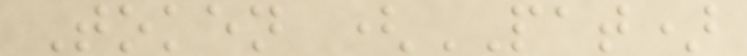Token (PAT)
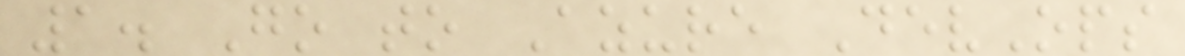1. Go to Azure DevOps
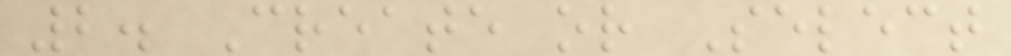2. Create or Select
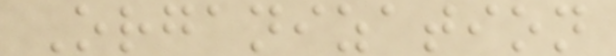Organization
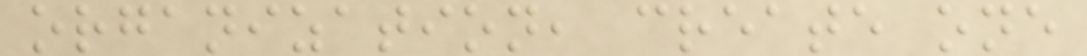organization, create one
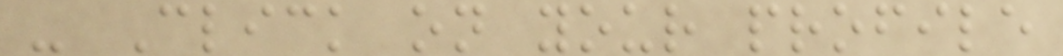- Click on your profile
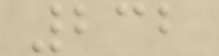232
